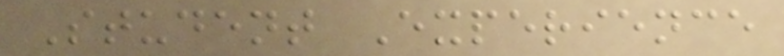Student Experience
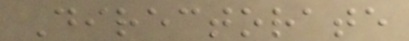Directorate
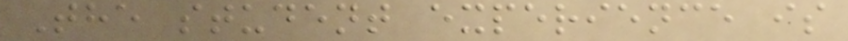The student experience is
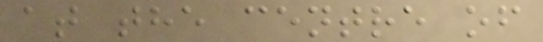at the centre of
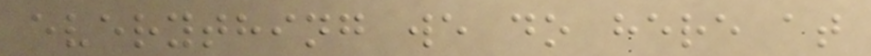everything we do here at
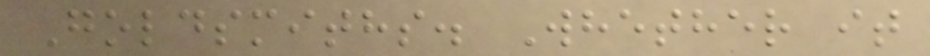Goldsmiths. Whether it
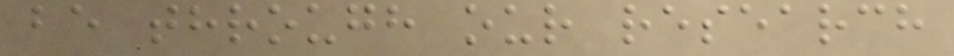be through our research
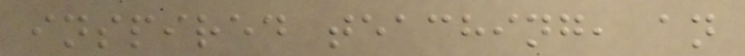inspired teaching, an
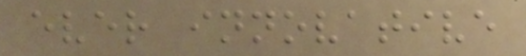ever innovative
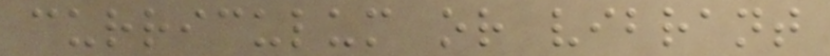curriculum or vibrant
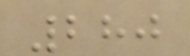280
